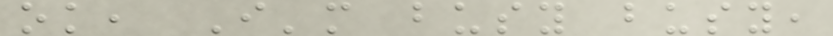ok, I'm busy busy,
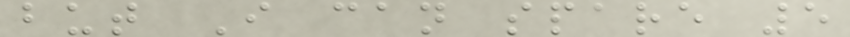but I can spare 5
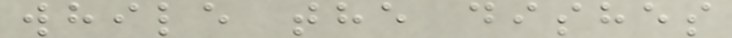while the dishes
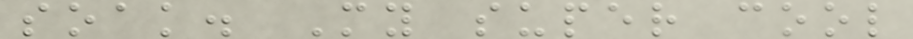soak. My super cool
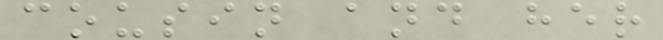cousin and her
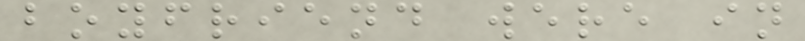boyfriend were in
